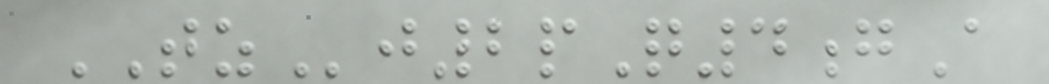TZj2pQ4gA
